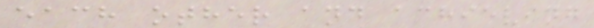each other and achieving
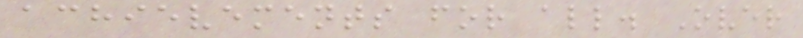achievements for all. Over
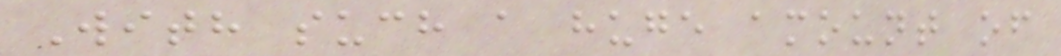With such a huge amount of
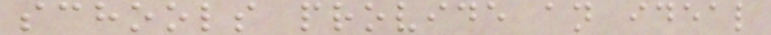schools provide an ideal
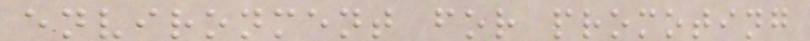environment for promoting
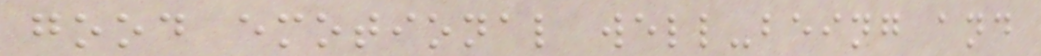good emotional well-being and
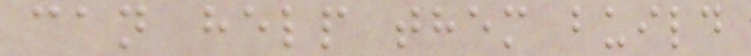can help them build
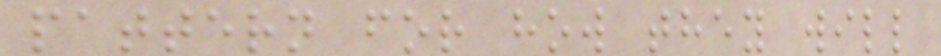pattern for how they will
